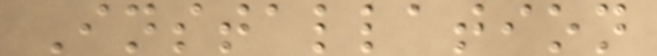Installation
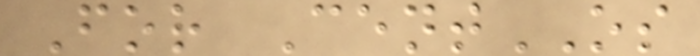For CentOS
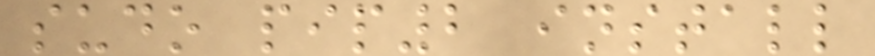sudo pip2 install
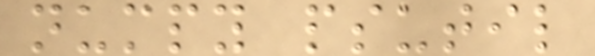numpy psutil
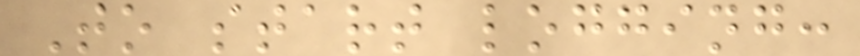To start logging:
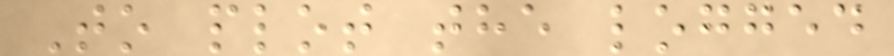To plot the logged
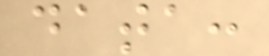data:
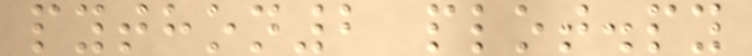python2 plot.py
